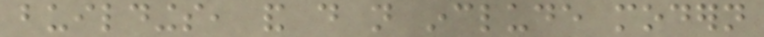buildings, and do not include modern
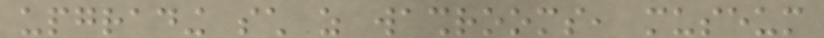upgrading such as washrooms, museum
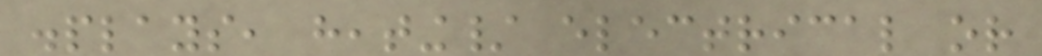displays, heating/ electrical or
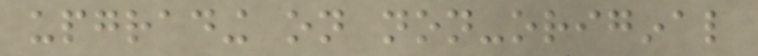upgrading on non-original
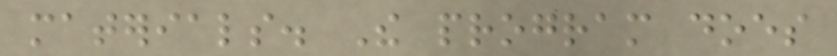materials. The program does
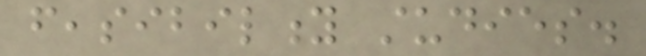feasibility studies.
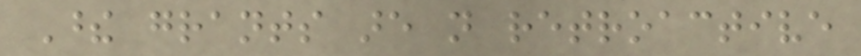These grants are not retroactive
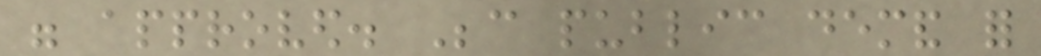were approved. Because public demand for
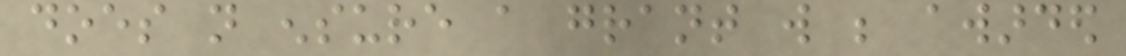does not ensure a grant will be awarded
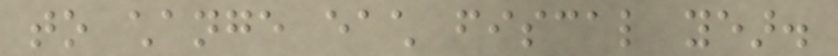to change each fiscal year.
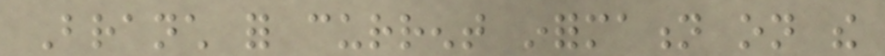Branch for current information on the
